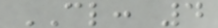CL: 4
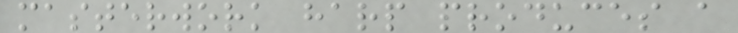masterwork harp produces a
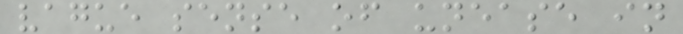vague sense of unease in
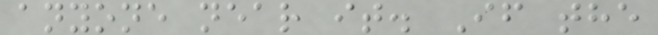anyone near it. If the
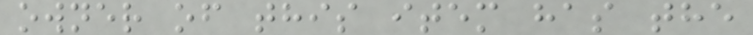owner of this item has the
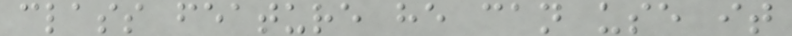class feature he can use it
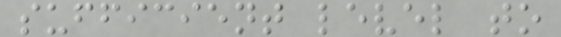sufficient level to
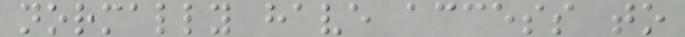normally have access to
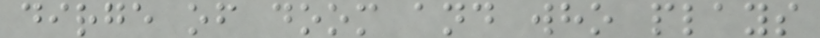dirge of doom and who plays
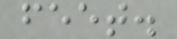feet.
